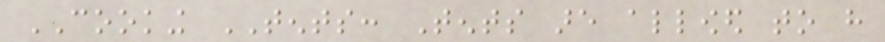COOKING TENTS: Tents are allowed to have
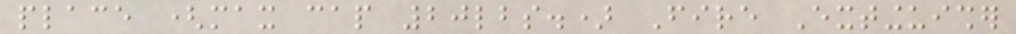place (max cap 20lbs.) Fire Extinguisher
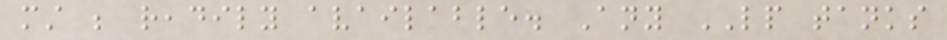must be readily available. Any LP tanks
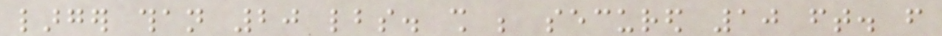larger than 20 lbs. shall be secured 10 ft. from
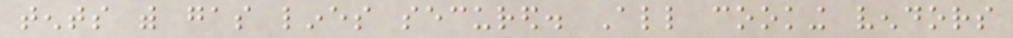tents with gas lines secured. All cooking vendors
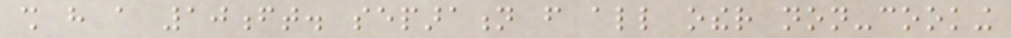shall have a 10ft. separation from all other non-cooking
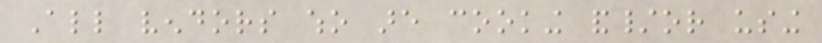All vendors who are cooking and/or using
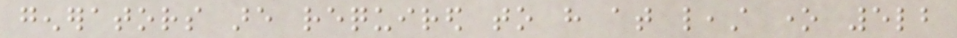generators are required to have at least one 5lb
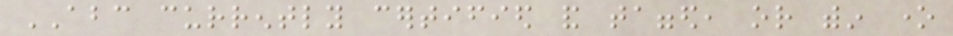ABC currently certified and tagged, or within one
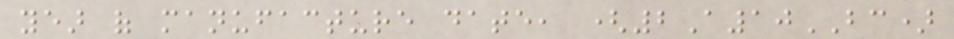year of manufacture date, (2A10BC)
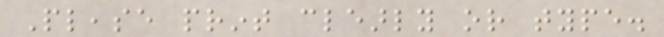Please print clearly or type.
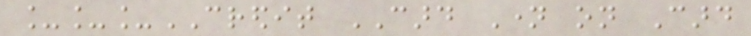___CREDIT CARD Name on Card
